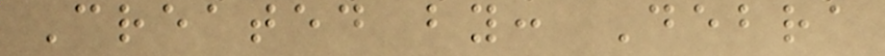Created by: Debra
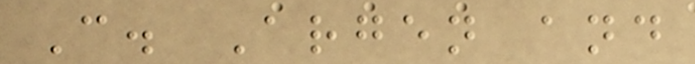C. Argen and
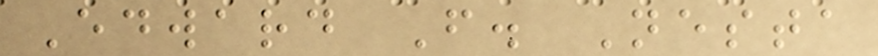Edward F. Nesta
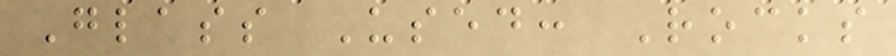Glass Used: Rocks
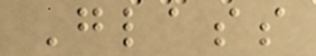Glass
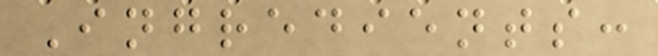Ingredients:
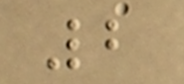2
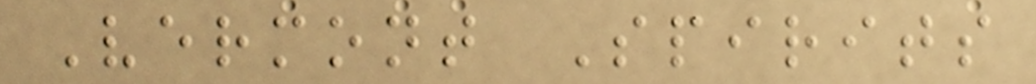Vermont Spirits
